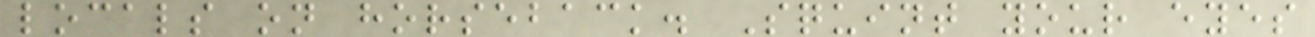locals on horseback. Squint your eyes
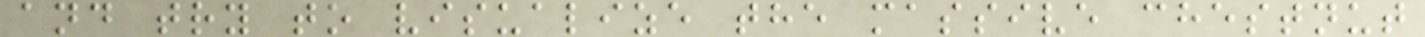and try to visualize the massive chestnut
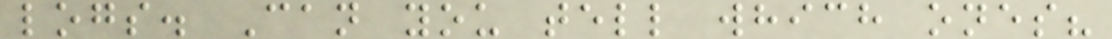logs. Can you tell which ones?
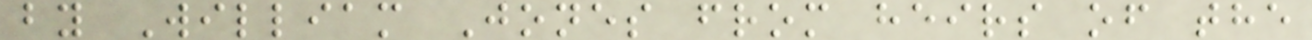by William Jones from heirs of the
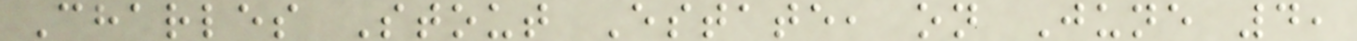Charles Stout Estate, on June 4,
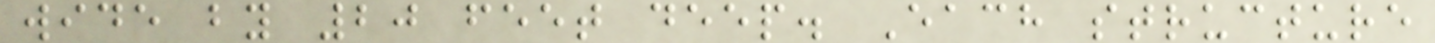wide by 20 feet deep. Each structure
